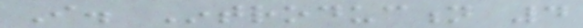I. Introduction 4
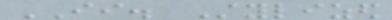II. Stylized
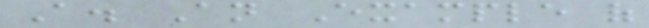A. An Example of
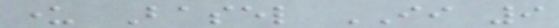under Basel II 9
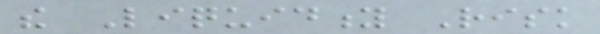the Liquidity Risk
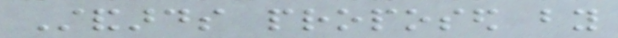Standards proposed by
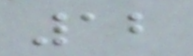12
